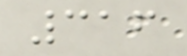316
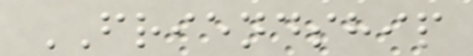FRIENDSHIP
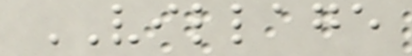VILLAGE
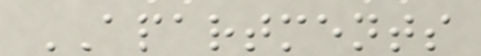APARTMENTS
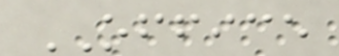OFFICE
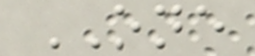ONE
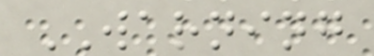WARNING
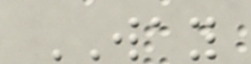WAY
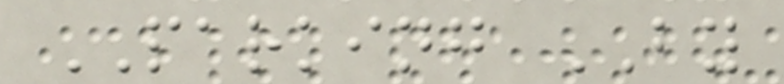PARKING BY
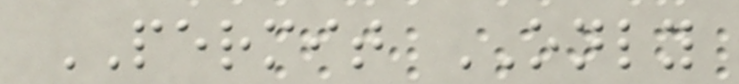PERMIT ONLY
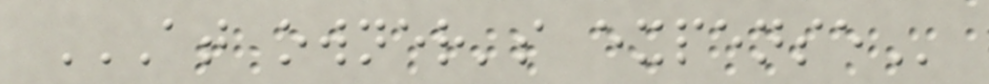AT OWNER'S EXPENSE
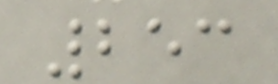253
